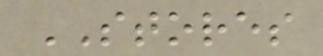STORES
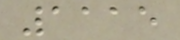1115
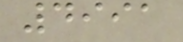4991
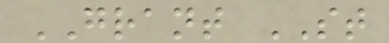GRANT ST
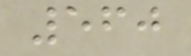560
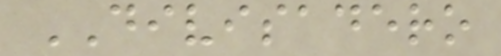DIVISADERO
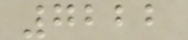7222
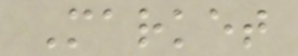Market
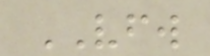VFW
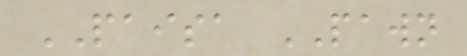PAISA PAWN
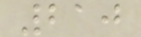210
